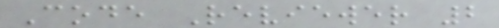Code Reviewer 2
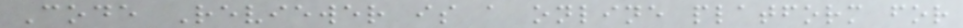Code Reviewer is a online platform for
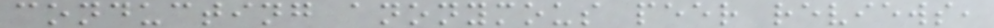conducting anonymous peer reviews,
